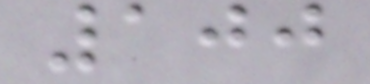100
